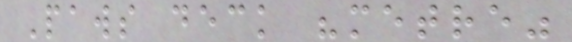Paws deck "metre"
